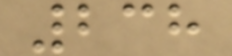238
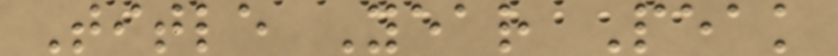Title Year Peak
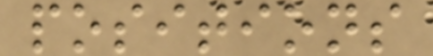positions
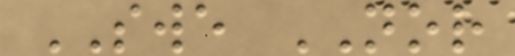SWE NOR
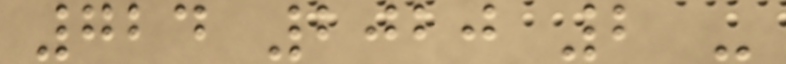724 2020 2 -
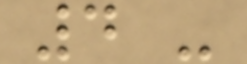4 -
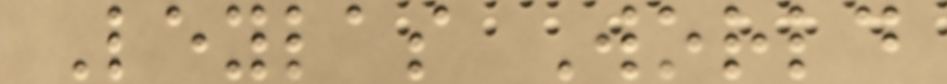Leylas World
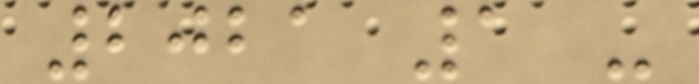2021 1 -
